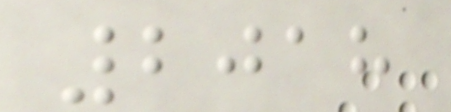2018
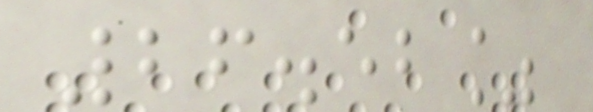26.52%
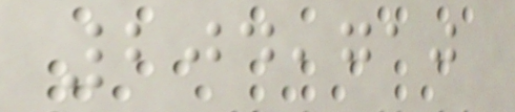204,710
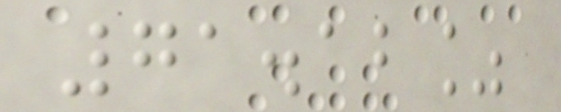71.12%
